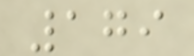179
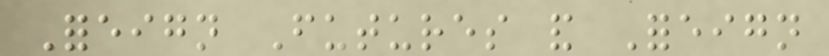Foreign Futures and Foreign
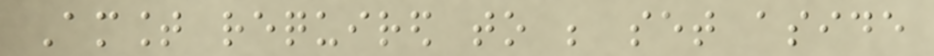Amount required to be set aside
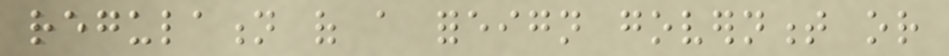regulation of a foreign government or
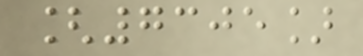[7305]
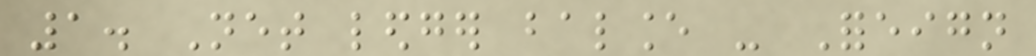1. Net ledger balance - Foreign
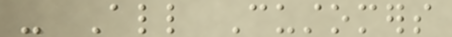- All Customers
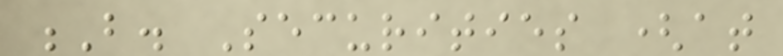B. Securities (at
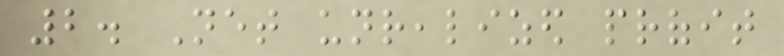2. Net unrealized profit
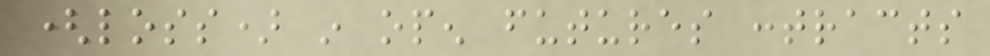(loss) in open futures contracts
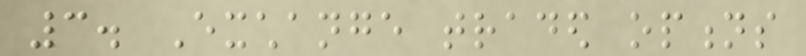3. Exchange traded options
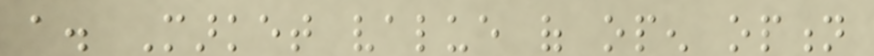a. Market value of open option
